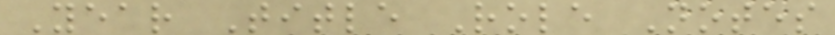Year Title Role Notes
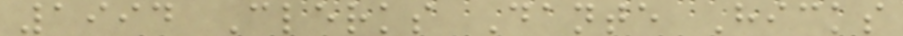1994 Clerks Dante Hicks
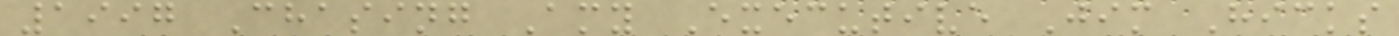1997 Chasing Amy Executive Jim Hicks
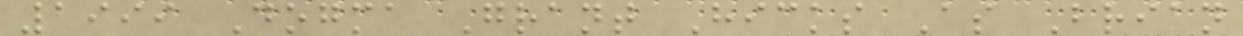1999 Dogma Grant Hicks As Brian
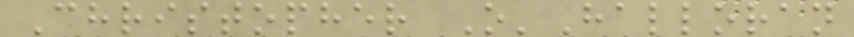Christopher O'Halloran
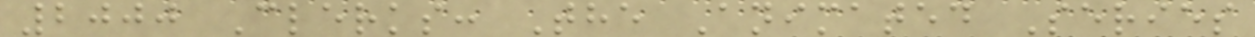2000 Clerks: The Animated Series
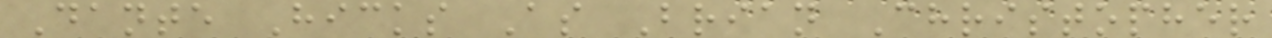Dante Hicks As Brian Christopher
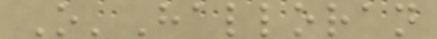O'Halloran
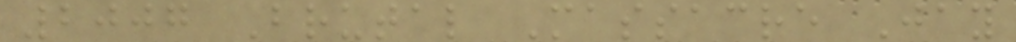2007 Brutal Massacre Jay
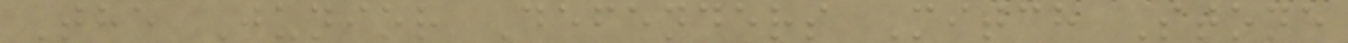The Junior Defenders Mitch Stone
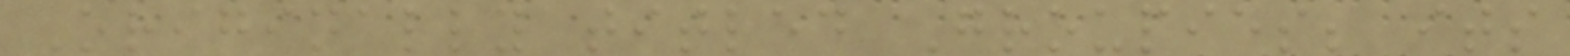Originally titled Groupies; its
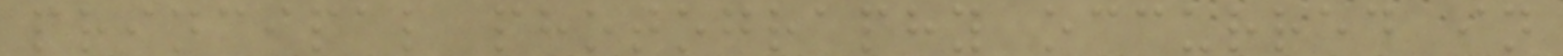principal photography occurred in
